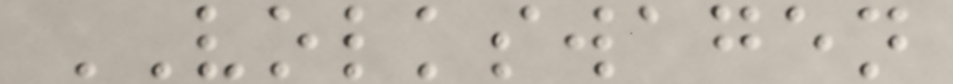VOLKSWAGEN
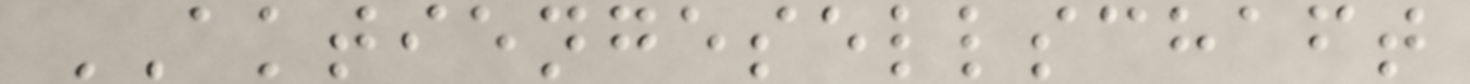AKTIENGESELLSCHAFT
